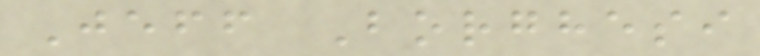Jeff Borghesi
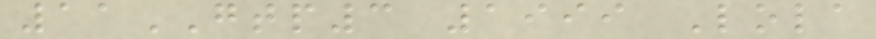11GTP3 1999 Lola
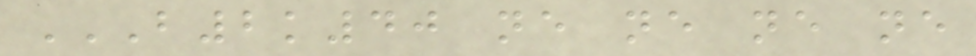B2K40 NE NE NE NE
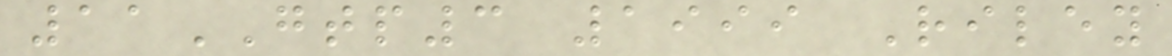11GTP3 1999 Riley
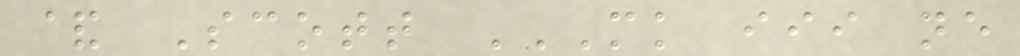& Scott MK III NE
